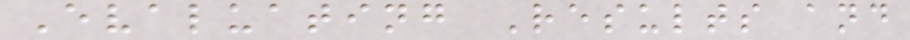Evaluating Results and
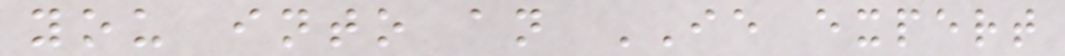you into an IE expert
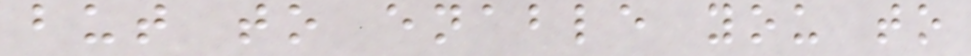but to enable you to
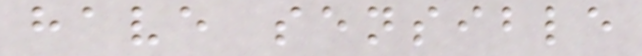have sensible
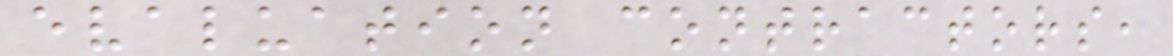evaluation contractors,
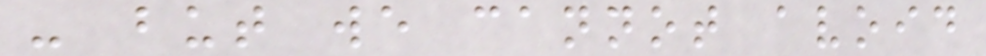- but we cannot avoid
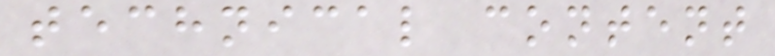technical content
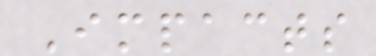Impacts
